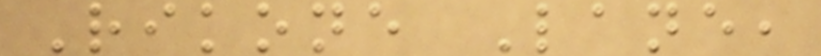Rikone Lane,
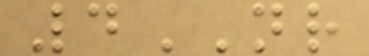4NR
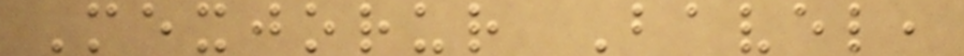Mexjorur Bavel,
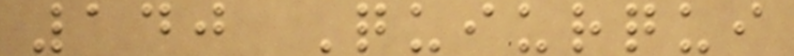140 Quiurqui
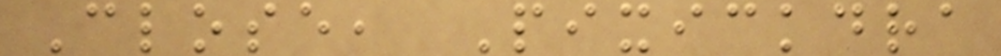Close, Pixickdra
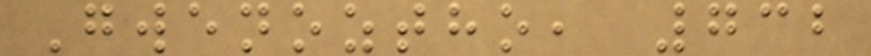Gwenoztho, 732
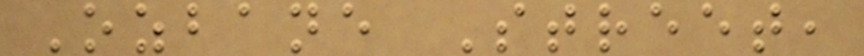Ozbane Street,
